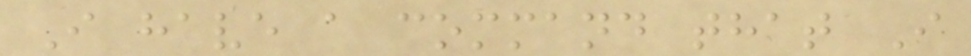I have a command that I
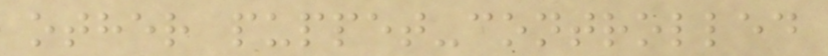other puppet-controlled
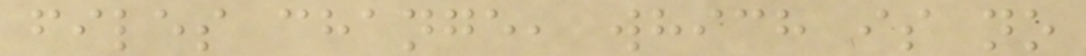files change, which is no
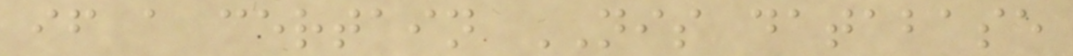if a certain NIS database
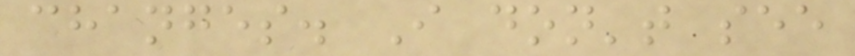changes. I don't see
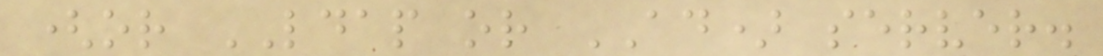(or LDAP or AD) server.
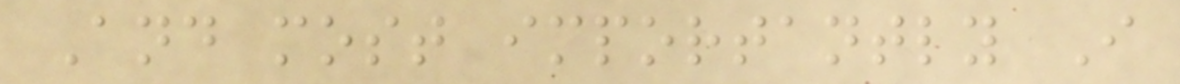And most importantly I
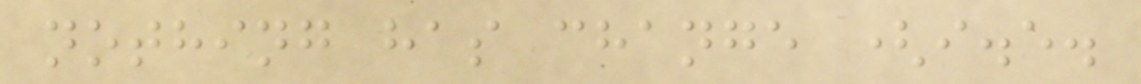nothing has change (i.e.
